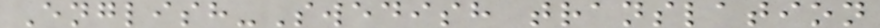English-Swedish translation
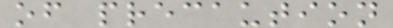of precaution
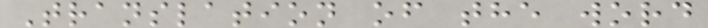Translation of the word
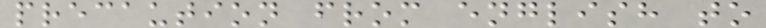precaution from english to
